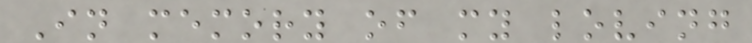In memory of my loving
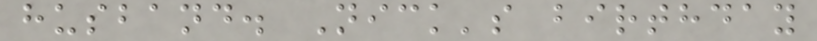husband. Nick's birthday
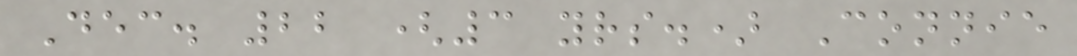Dec. 22 (3 yrs.) Connie
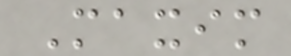Maxim
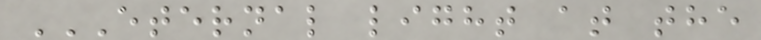ETERNAL LIGHT AT THE
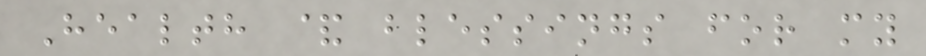Health & blessings for my
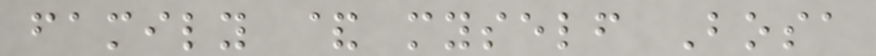family & myself Bosa
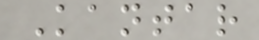Kantar
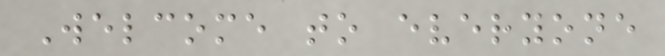Welcome to everyone
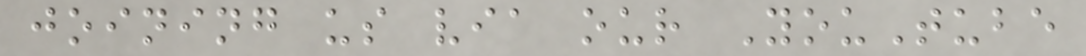joining us via our YouTube
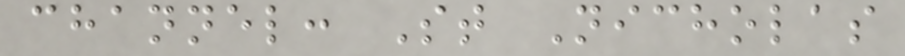channel: St Nicholas
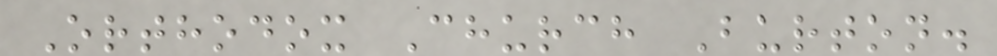Orthodox Church Burton.
